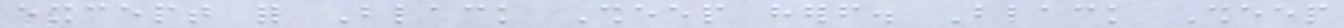except for Black Sheep herself. Black Sheep
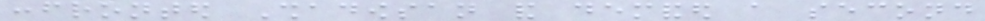confronted Shadowsan and demanded a second
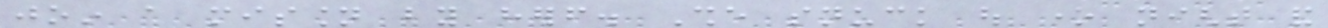join a mission by herself. She snuck out one night and
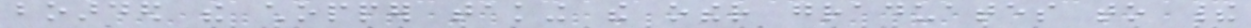boarded the chopper taking the other graduates to their
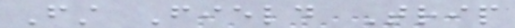First Field Trip
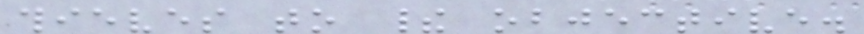thieves to their objective.
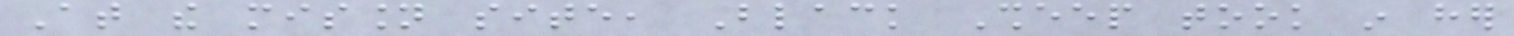At the mission site, Black Sheep took in her
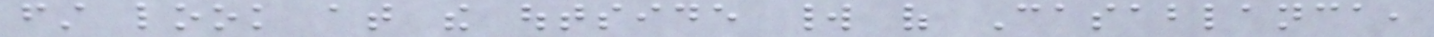first look at the outside world of Casablanca,
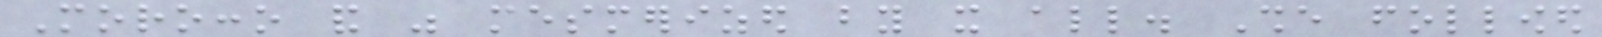Morocco and was mesmerized by it all. She followed
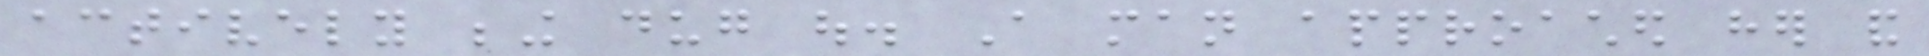actively being dug out. A man approached her and
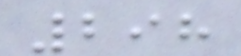298
